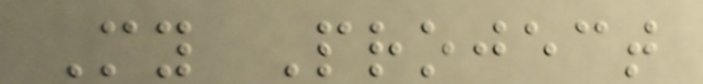My Project
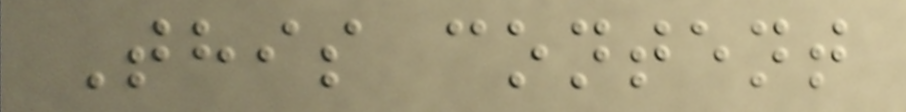This content
